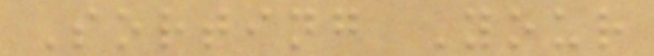Sorting Your
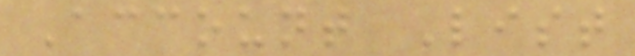Account List
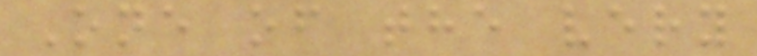One of the very
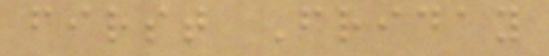first Friday
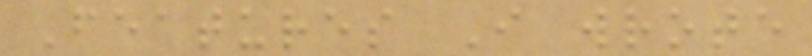Features I wrote
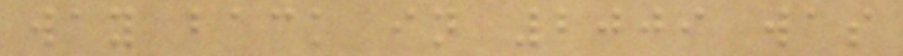way back in 2009 was
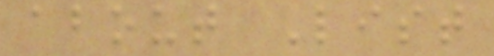about List
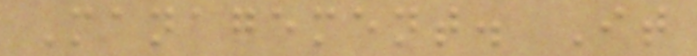Management. It
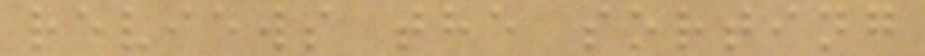reviews the sorting
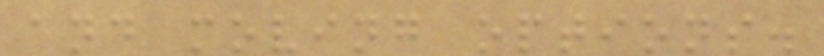and moving options.
